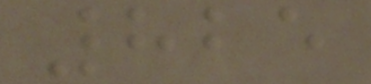825
